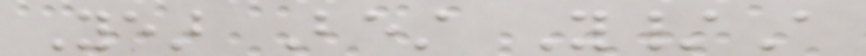Year Best Y/A
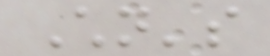Children's
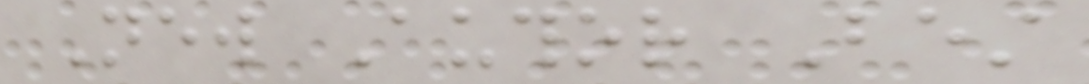New Author Best
